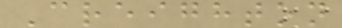Creighton
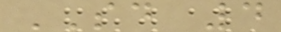SD 4
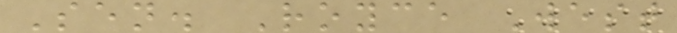Sen. Royce West
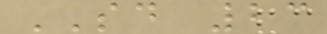SD 23
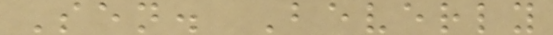Sen. Beverly
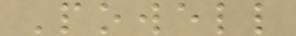Powell
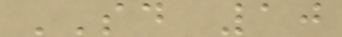SD 10
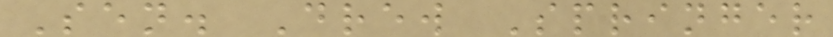Sen. Drew Springer
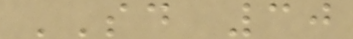SD 30
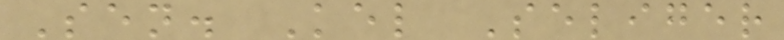Sen. Kel Seliger
